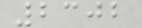2302
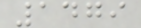1479
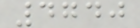4740
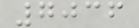7036
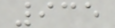935
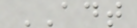ADT
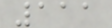111
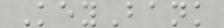KeyBank
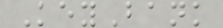KeyBank
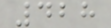428
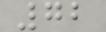72
